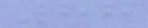88
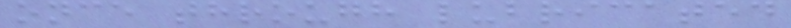once through lubricated
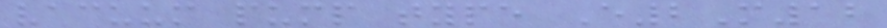vacuum pump type E2M12
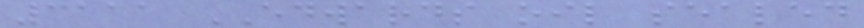3111 EDWARDS oil sealed
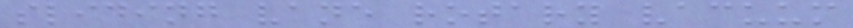sliding vane rotary vacuum
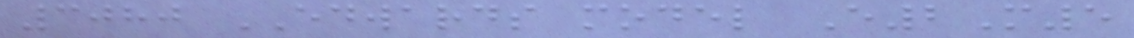3080 EDWARDS model E2M5
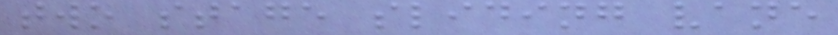two stage sliding vane
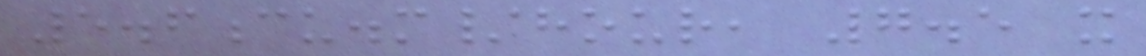5.6cu.m/hour, 7.5 x
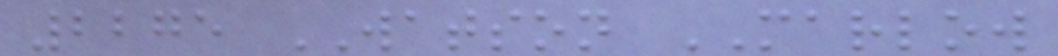2275 WATSON MARLOW
